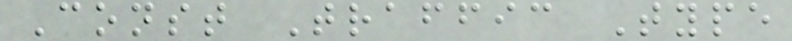Const Traffic Type
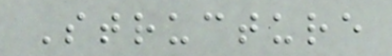Structure
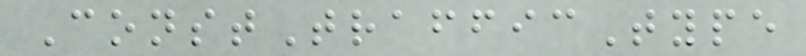ConstTrafficType
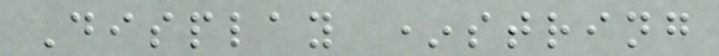Display *string
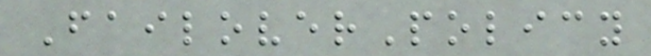FailoverPolicy
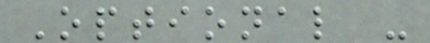Optional -
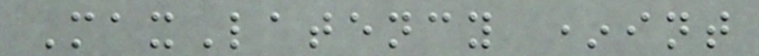MaxLatency *int
